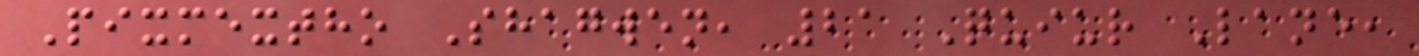Pixmextho Shagwen, 21 Quiur Lane,
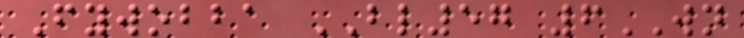Fywobba BL57 6WN
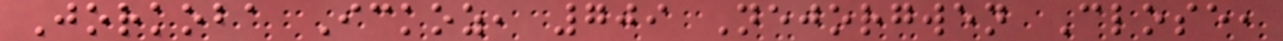Jorkoba Ickoz, 709 Nejorgwen Close,
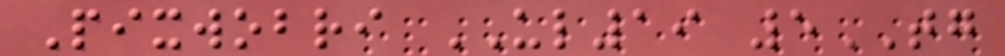Pixwobri UL19 5TG
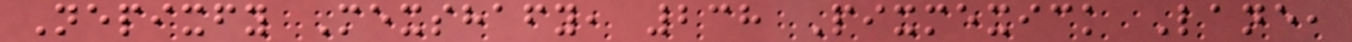Nepixfy Mexshafy, 238 Pixmexick Lane,
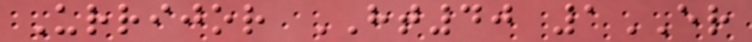Urrijor HT40 1ER
